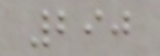290
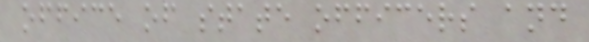office of state officers and
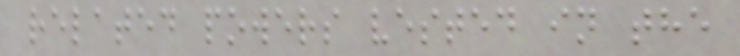related powers vested in the
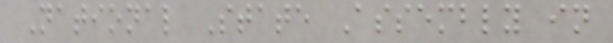National State Assembly in
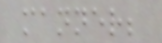manner;
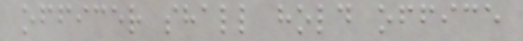officer shall hold office
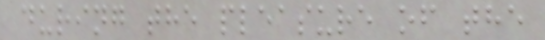during the pleasure of the
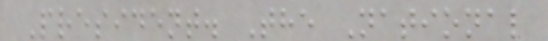President. The National
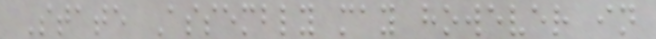State Assembly may however in
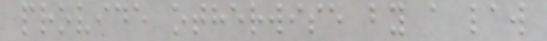provide otherwise by a law
